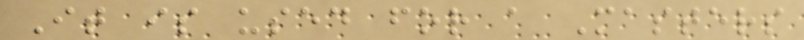It is used for a Masters
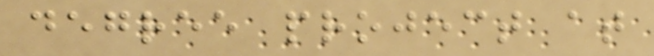degree project at
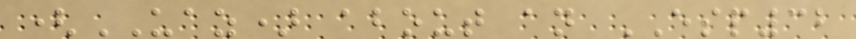(UAZ) about an ESP32
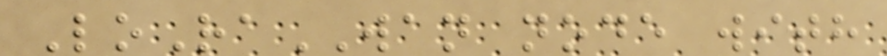LoRaWAN node with
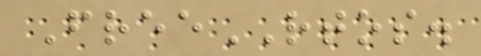FreeRTOS.
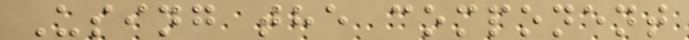Using the component
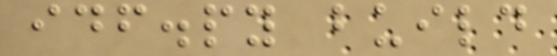idf.py build
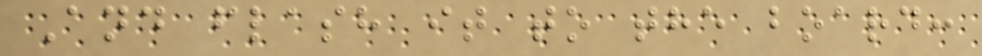And flash it to the board:
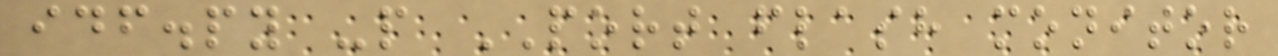idf.py -p PORT flash monitor
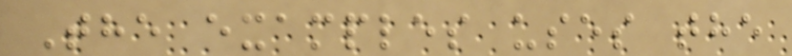The examples uses the
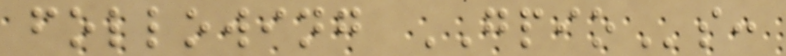following GPIOs:
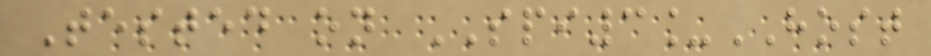Tested on SPI3_HOST
